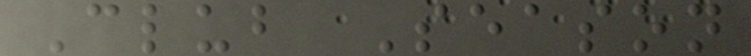Club Season
